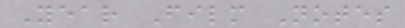Year Film Notes
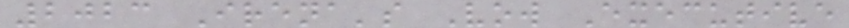2023 Irena's Vow Executive
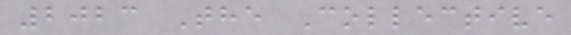2023 The Collective
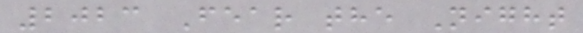2023 Fear the Night
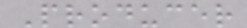Producer
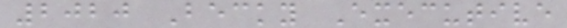2020 Becky Executive
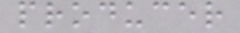producer
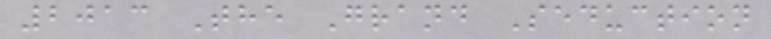2013 The Grand Seduction
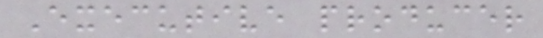Executive producer
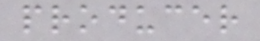producer
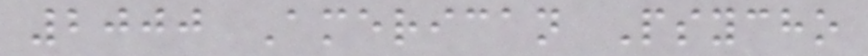2000 American Psycho
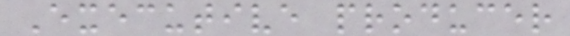Executive producer
